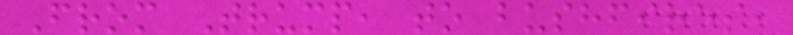From Trump, to bushfires,
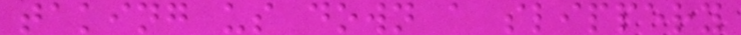taking us down a slippery
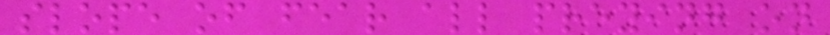slope of fear all preying on
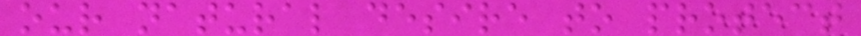our natural desire to protect
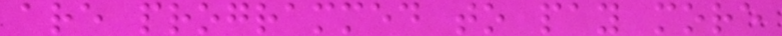are programmed to pay more
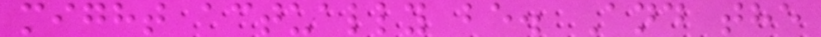might actually be. And the
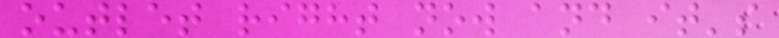outlet right now and it's
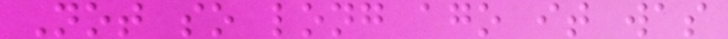Not so long ago it was
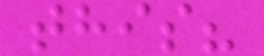this?
